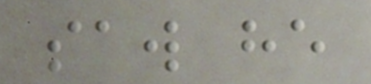saw he
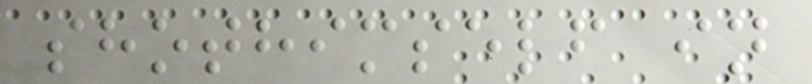shothimself in
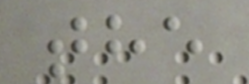the
